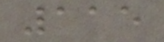115
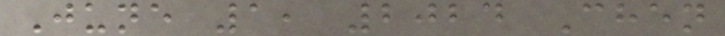June 1, 2024 Chen
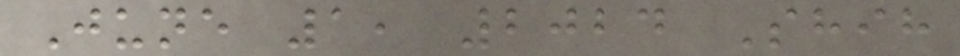June 1, 2024 Shih
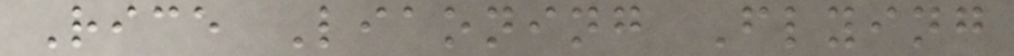Rice Liaoning Flying
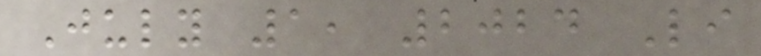July 1, 2024 Li
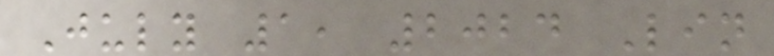July 1, 2024 Lin
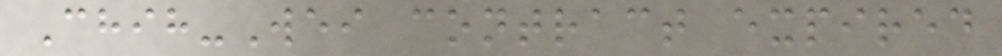Chih-Wei contract expired
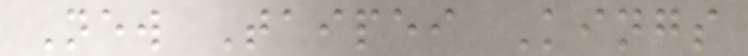New Taipei Kings
